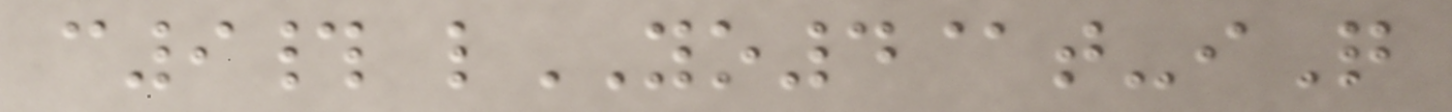c9# lYO4@t-iQ
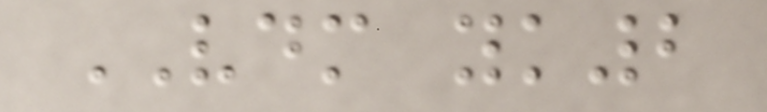VDM yk2
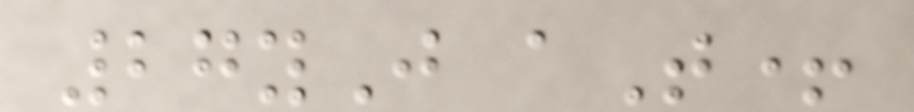27yJ aT+
